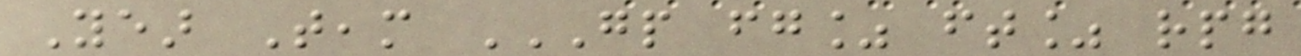Year Team GP FG% FT% RPG
